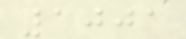1001
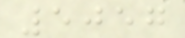5057
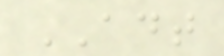ADT
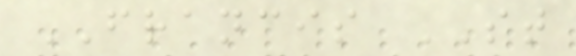FRANCIS ST
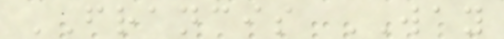FRANCIS WAY
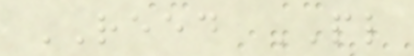REED PL
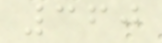360
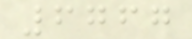6767
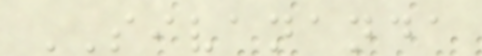SIVANANDA
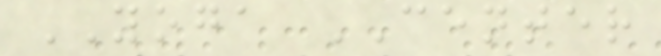YOGA CENTER
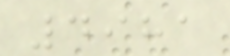4981
